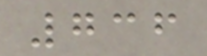736
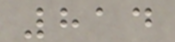814
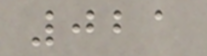021
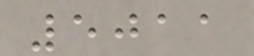5011
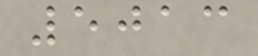5013
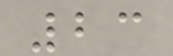23
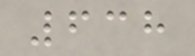638
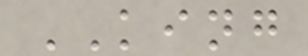KING
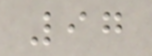97
